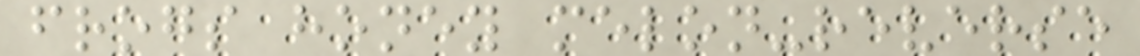frogs honey melon-reverse
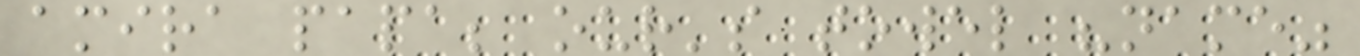amira papa; our's towel "name"
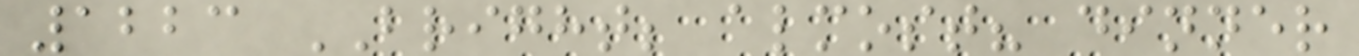1223 BRIGHT; almost? dinner
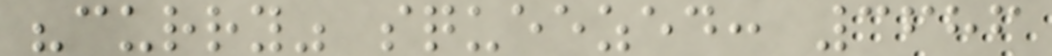"curry" squeezed: 3686
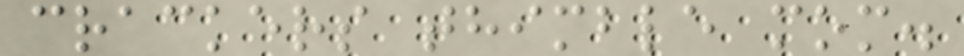crackers thimble mom.
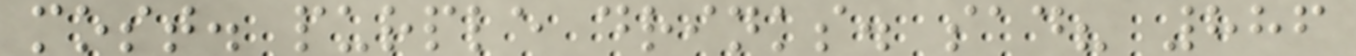most. purple drinks. sad? 886
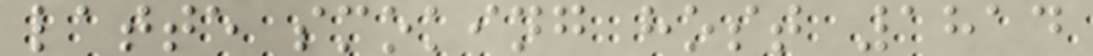latte smoking host 1814
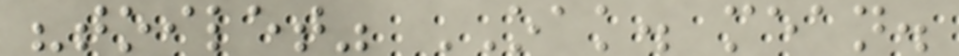"toilet" OAK. mean.
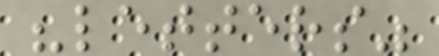"letters"
